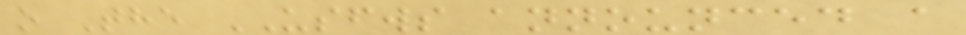o The USFWS announced a
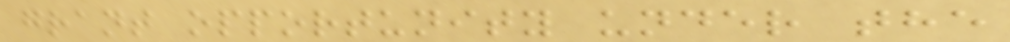grant opportunity under the
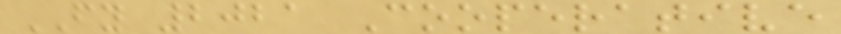FY 2021 Cooperative
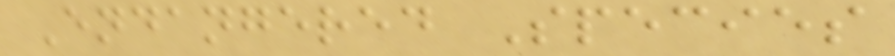Endangered Species
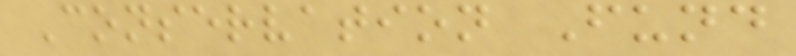Conservation Fund
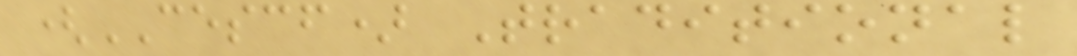(CESCF) Traditional
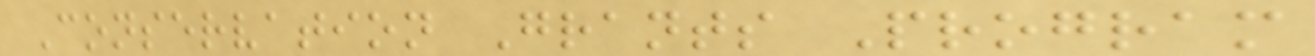Conservation Grants Program
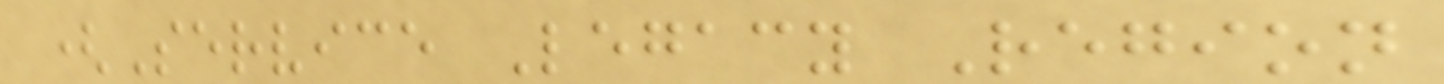(Service Legacy Region
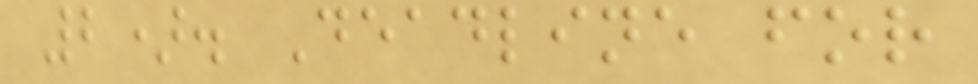2). Deadline for
